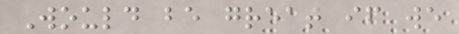Would be great if we
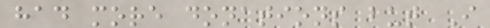had more donations but I
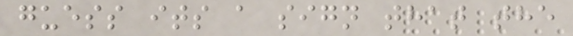guess its a sign that the
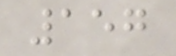157
